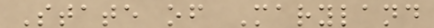State of Maryland
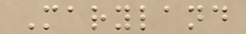Maryland
